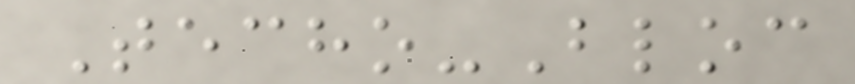Techo-Bloc
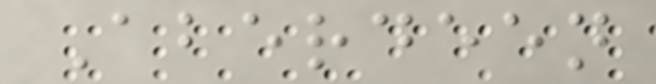Aberdeen
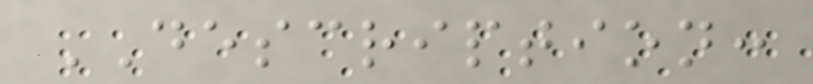DESCRIPTION:
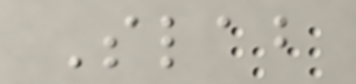Slab
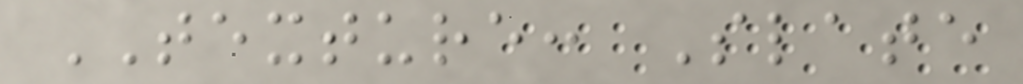TEXTURE: Slate
